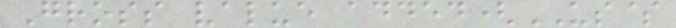Gross value added(US$
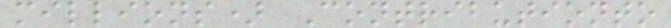millions) Contributionto
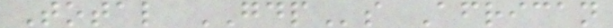Total GDPs African
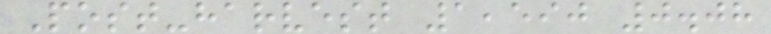Post-harvest 1,590 0.08
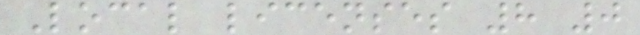Local licenses 8 0
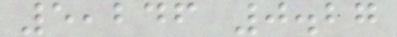5,246 0.27
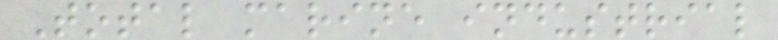Total marine industrial
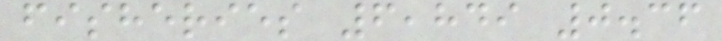fisheries 6,849 0.36
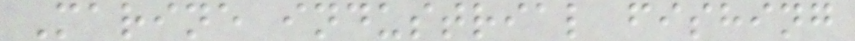Marine industrial fishing
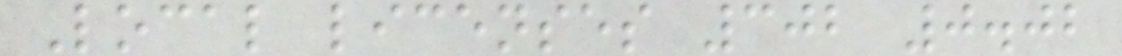Local licenses 302 0.02
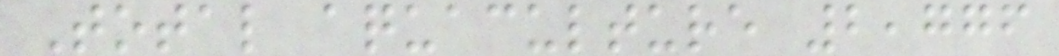Total aquaculture 2,776
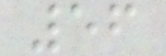56
